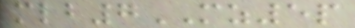mlb7MZ5p
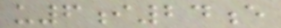u6i24e
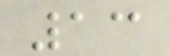13
